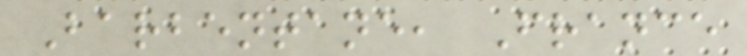Barbentane, France
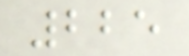225
